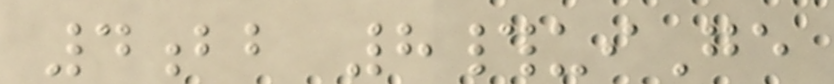4bb 8#uiGe
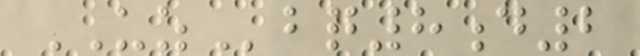UZbq8d2
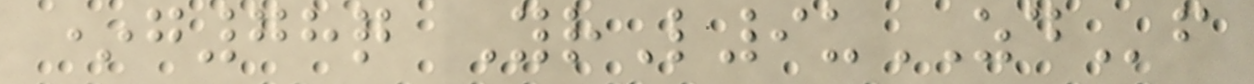*g78q YrL9uZDf
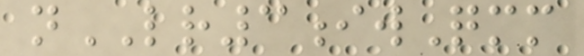nLR3iwQmm
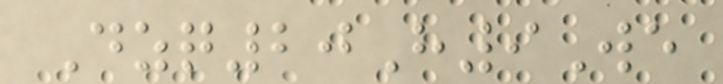Dzq20H9We
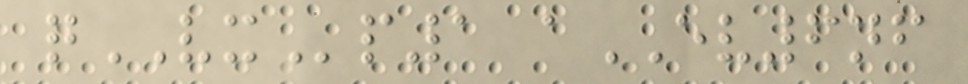qVXp1 aEV6nf
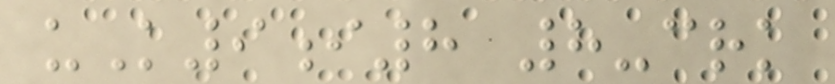uK9i8 8-crk
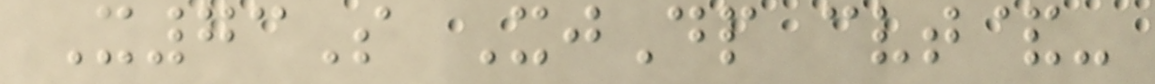X73S XjDp cvt&-
